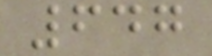647
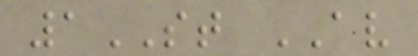1ST AV
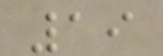19
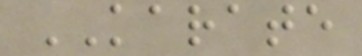KARATE
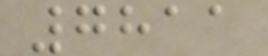7811
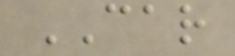CAR
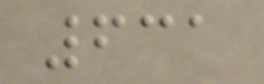631
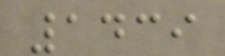1439
